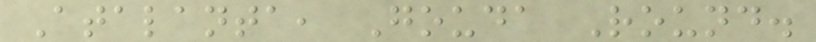Atalanta, Gouda Round.
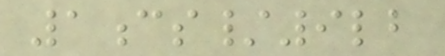1cs/9lb
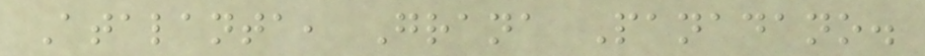Atalanta, Grana Panadano.
